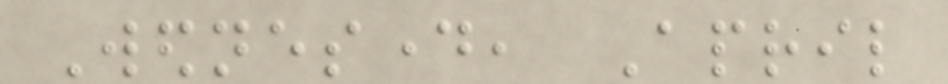Wednesday, April
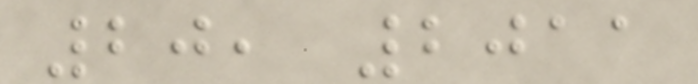20, 2011
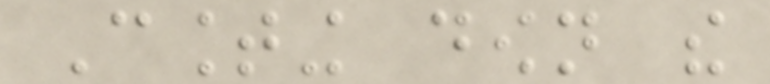Counting down the
